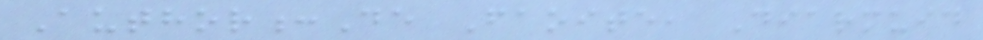Author:De Faoite, Diarmuid
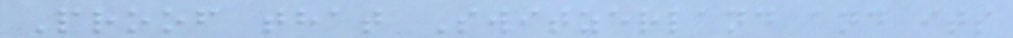Proof that Switzerland and its
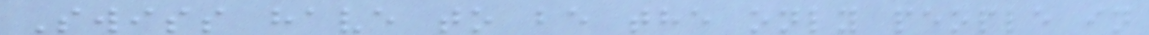Swiss have to be the only people in
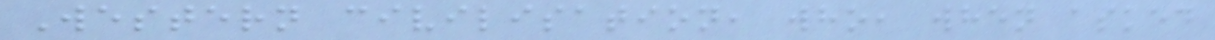Western civilisation, who, when asked
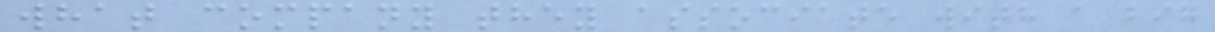what company they associate with a big
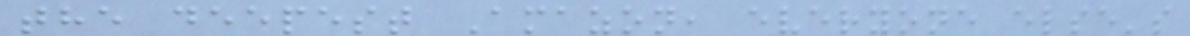the deepest Amazon, everyone else's
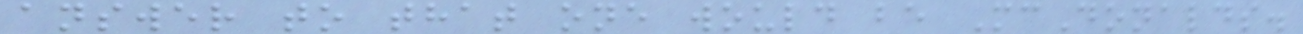answer to that one would be McDonalds.
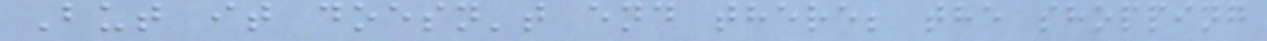But it doesn't end there; the shopping
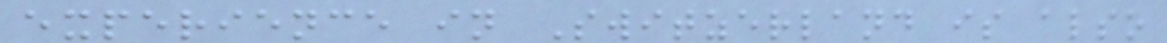experience in Switzerland is also
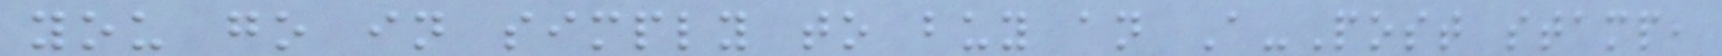you go in simply to buy an A-Post stamp,
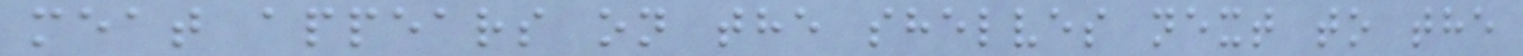meat appears on the shelves next to the
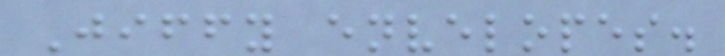Jiffy envelopes.
